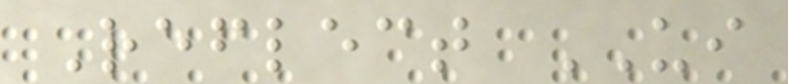Reflect UI
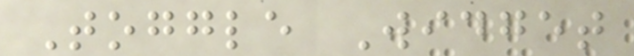Toggle Widget
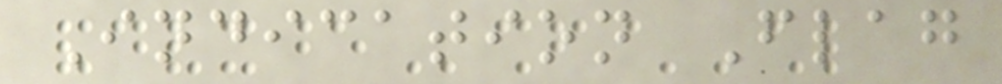Indication Flag
